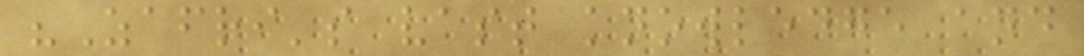"Zafri's vast knowledge and
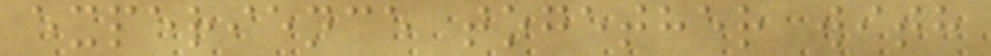experience together with
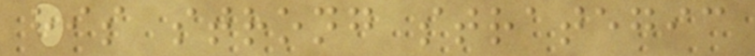his strong strategic
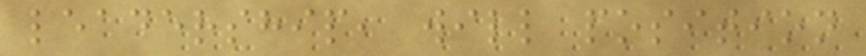leadership, will position
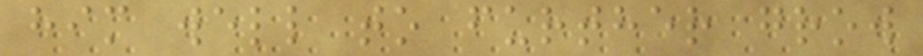him well to further grow
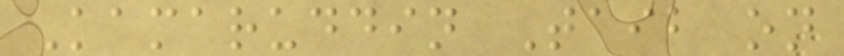Kamaruddin Taib on
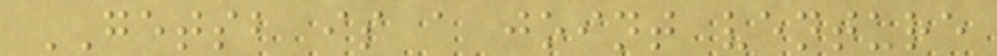GETSB is a joint venture
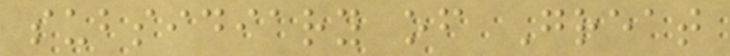subsidiary of Great
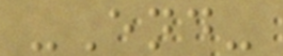-End-
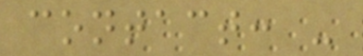contact: -
